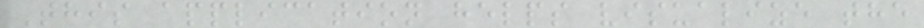This application helps visualize the
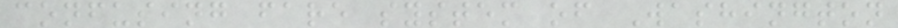confusing fare system of Washington
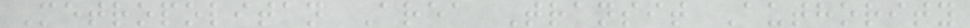Metropolitan Area Transit Authority
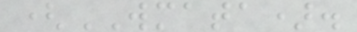(WMATA).
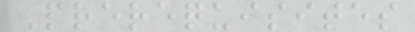Prerequisites
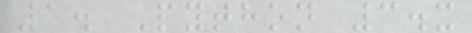1. Python 3.x
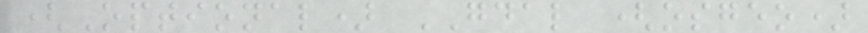(Optional) GDAL (osgeo)
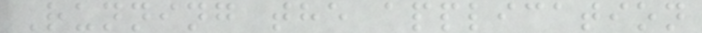Running the application
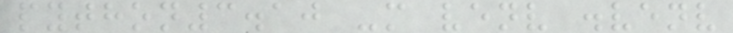python3.10 -m venv .venv
